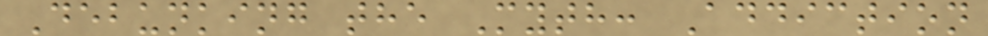Debunking the Myth: Addiction
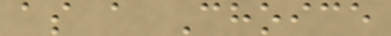as a Choice
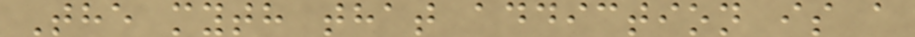The myth that addiction is a
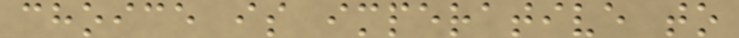choice is imperative to
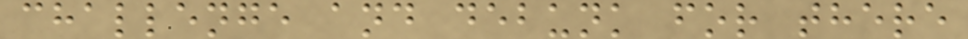challenge and debunk for there
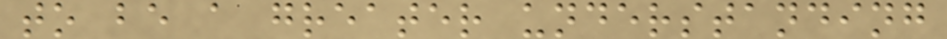to be a greater understanding
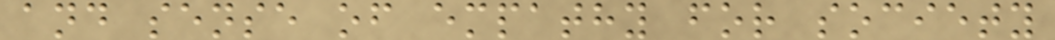and sense of empathy for society
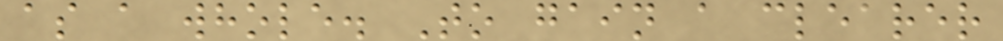as a whole. To gain a clearer
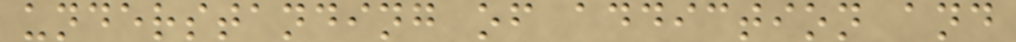understanding of addiction and
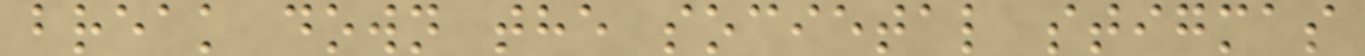break down the societal stigmas
